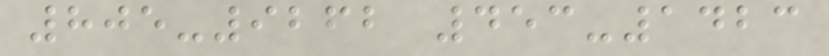805-9262 453-1423
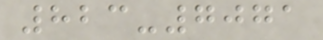823-7071
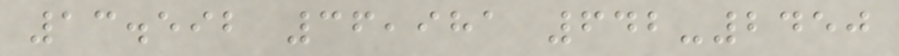13.592 36,981 642-2450
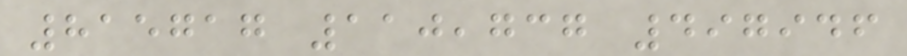815717 110,737 497946
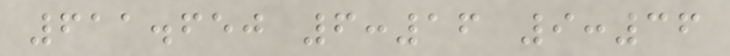611.650 6:16 9:36
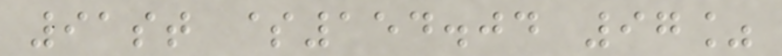91st $154.04 97%
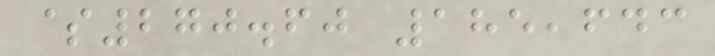$270.60 185,643
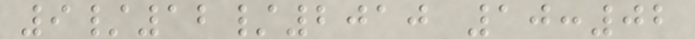9/12/2010 10:02
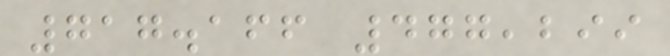717.166 477,299
